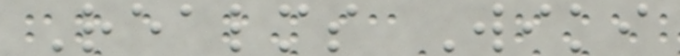Realms Wiki
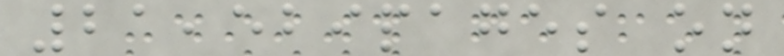21,529pages on
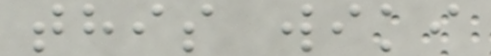this wiki
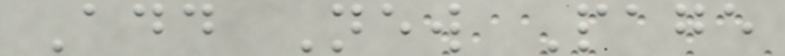Add New Page
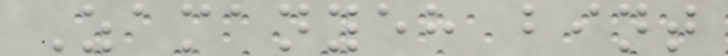Zamanyeh bint
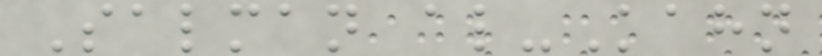Salman al-Kahn
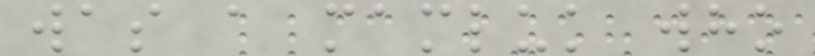was a mamluk who
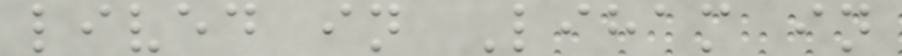lived in Liham in
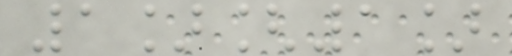1][1]
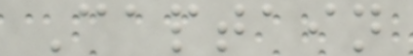Captain
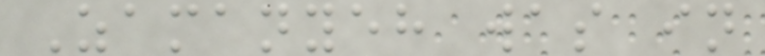Zamanyeh was in
